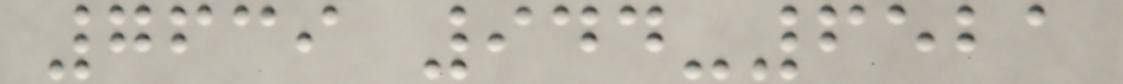7639 944-6521
